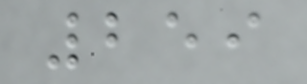259
